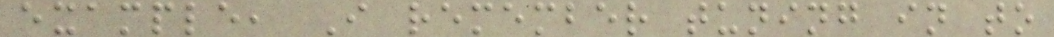example, I remember tuning in to
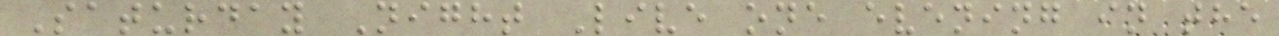Saturday Night Live one evening in the
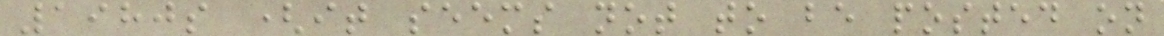1980s (it seems not to be posted on
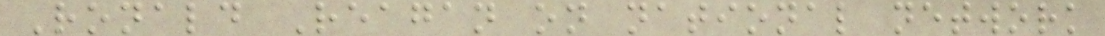Ronald Reagan on national network
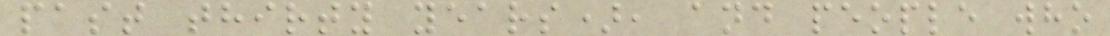past thirty years), and people who
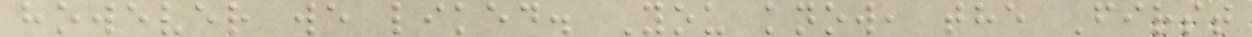however we liked. You know, the First
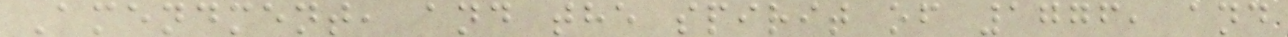Amendment, and the spirit of 1776, and
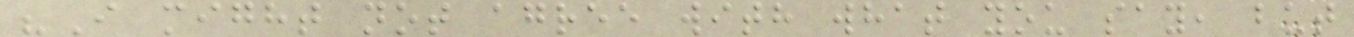"I might not agree with what you say, but
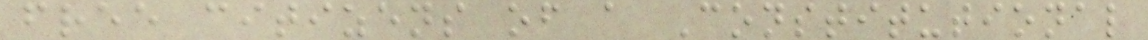free citizens of a Constitutional
